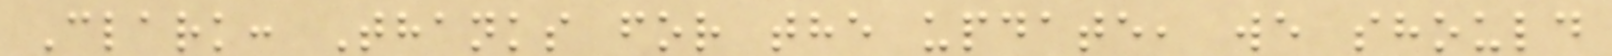Clark: Thanks for the update, we should
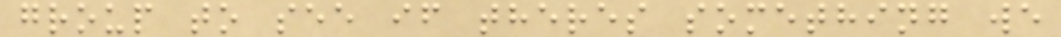group to see if theres something we
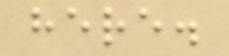here.
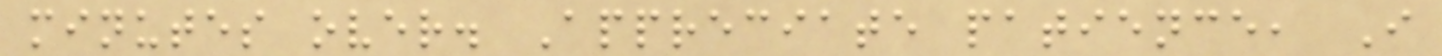minutes over. Appreciate patience, I
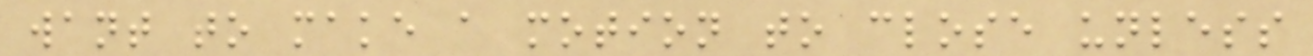want to make a motion to close unless
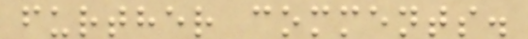further comments.
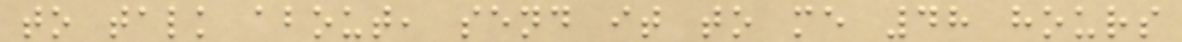to talk about, send it to me 48 hours
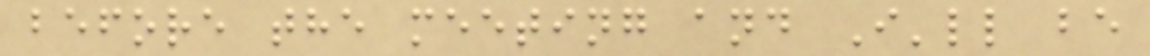before the meeting and I'll be
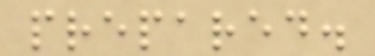prepared.
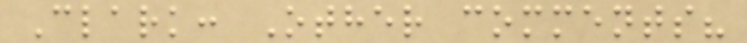Clark: Other comments?
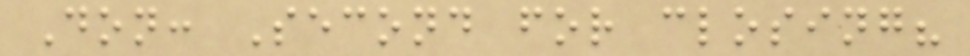Don: Second for closing?
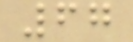67
